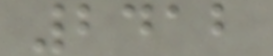2412
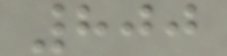800
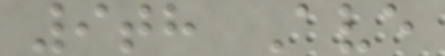9th Ave
